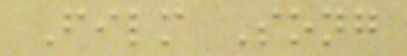Film Song
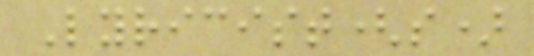Lyricist(s)
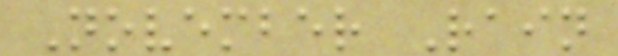November Rain
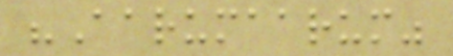"Aarumaarum"
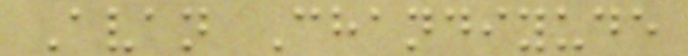Avan Chandiyude
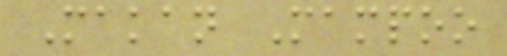Makan Mampoo
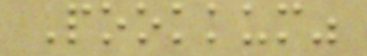Pookkum"
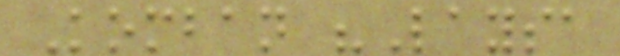Komban "Laysa
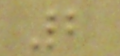2
